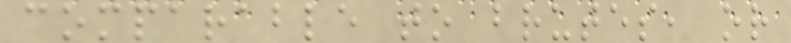comparable to brutes, or
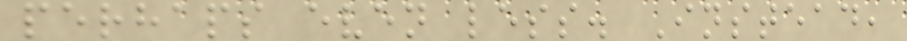perhaps even less. Instead,
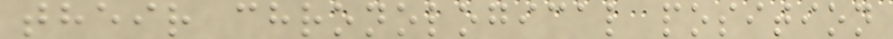their chronological position
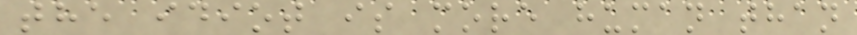the idiot is more human than
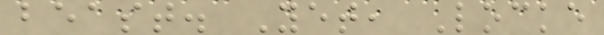beast. Yet, Locke
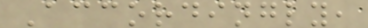Accordingly,
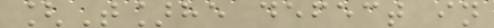[T]he defect in
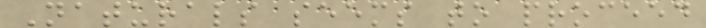Naturals seems to proceed
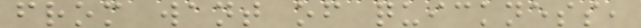from want of quickness,
